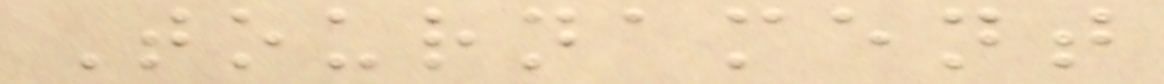Tournament
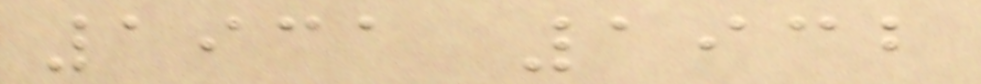1931 1932
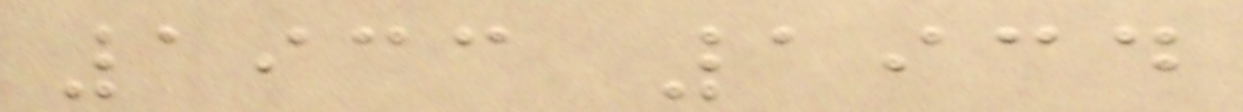1933 1934
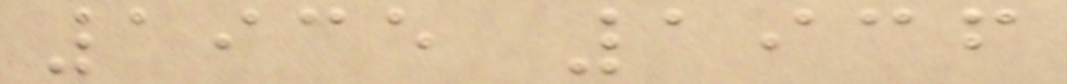1935 1936
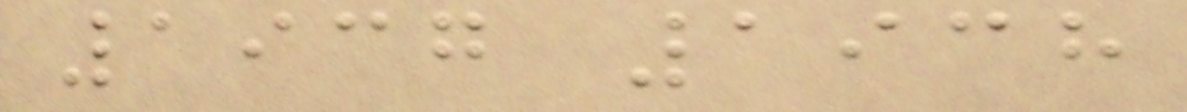1937 1938
